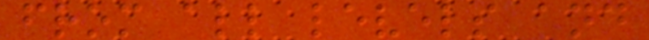from all levels and
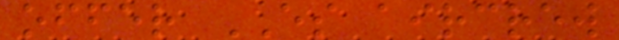offer ES aircrew
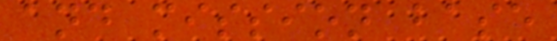and mission base
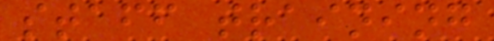staff training
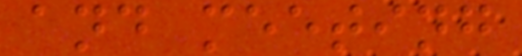and meeting
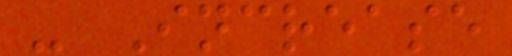- Increase
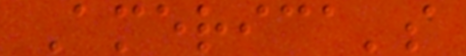America's
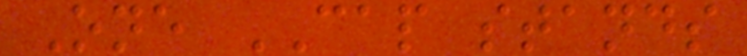One CAP stands
